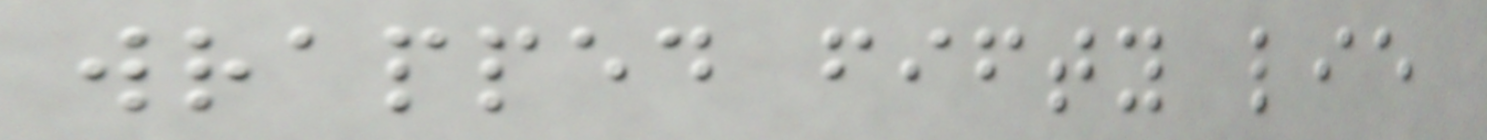wrapped fifty lie
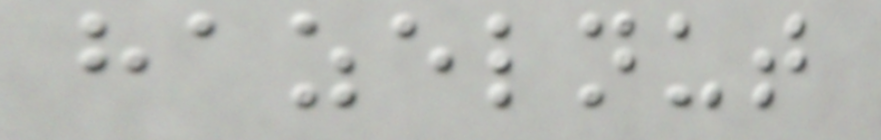hazelnut
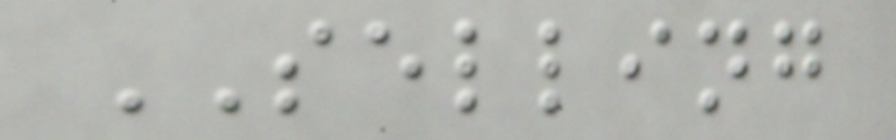SELLING
